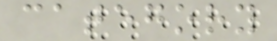category
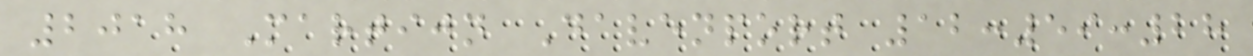2018 Martijn Davenport 12:59:28
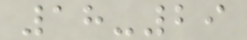18-29
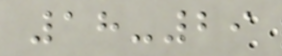18-29
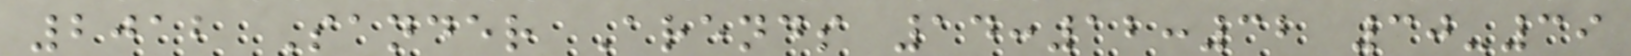2012 Sander Arends 14:12:32 30-39
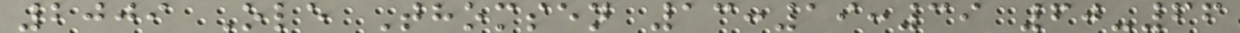2009 Ole Thomsen 13:19:39 60-66
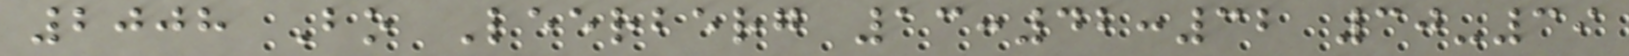2008 Bo Leerberg 13:42:32 30-39
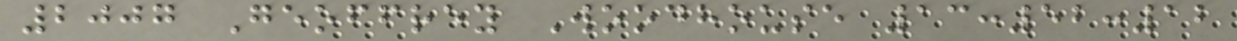2007 Geoffrey Woodhouse 13:52:12
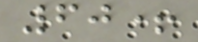60+
